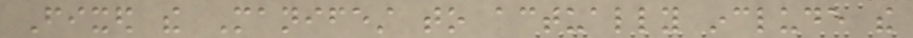Fixed the Manifest to actually include the
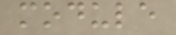module
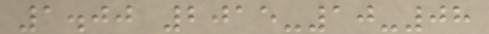1.00 2015-10-08
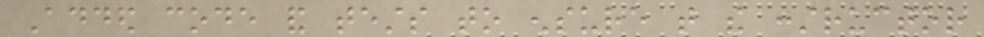Added code and tests to ensure that the constructor
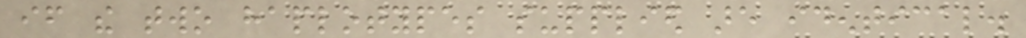if the two haplotypes supplied are identical.
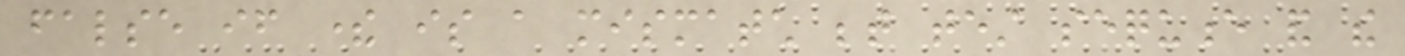false if there is a mismatch between test sequence and the
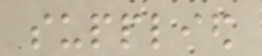supplied
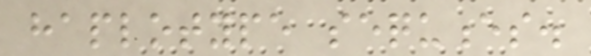haplotype sequences.
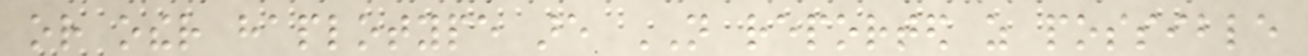or other haplotype are NOT reported as possible
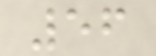56
